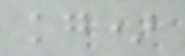kg)
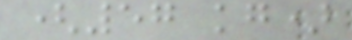(57 kg)
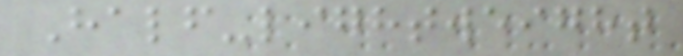Half-lightweight
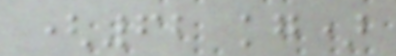(62 kg)
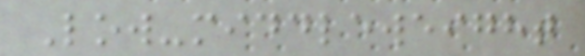Low-middleweight
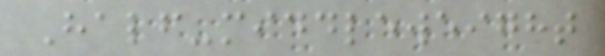Half-middleweight
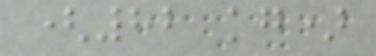(82 kg)
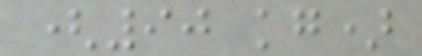(90 kg)
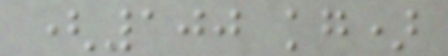(100 kg)
